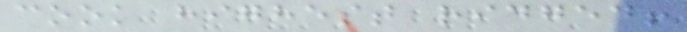cook highest ridged!
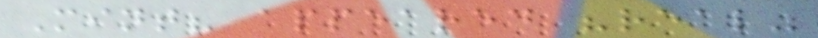Mint? appeared "real"
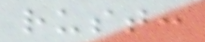rust:
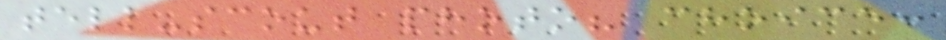tell-scout photo? choice:
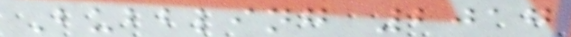Bubbling 2017
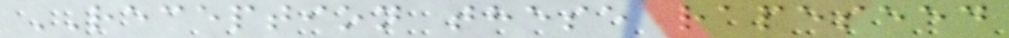RECEPTION these rapeseed
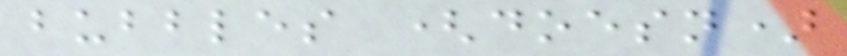bubbles (doesn)
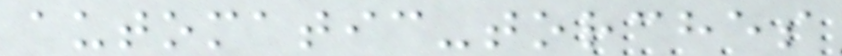automatic-torches
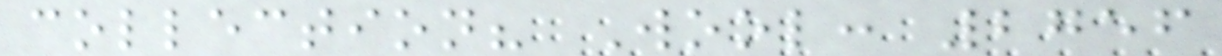collection? Wool: 2756
